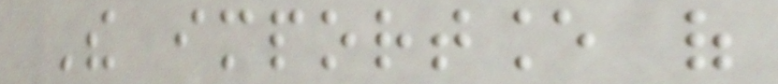The importance of
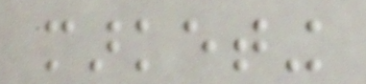marketing
